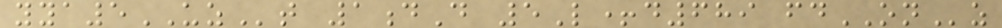yya5UZt 1dD 5L+d689 fdONz
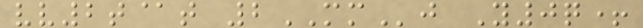vv2t@t 2MMj Y0q+
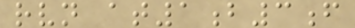rvn at1b3f
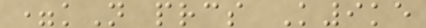=kN prcs K9ke
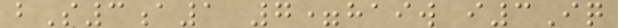bS3a1 7=haiw i3Iq
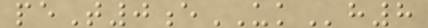peT0eUKh8
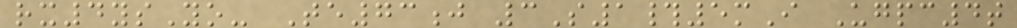rx4ysYo- Te73j 3S1#5mI Ugpc4t
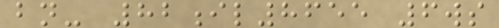bn- 82il8655 6ws
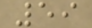59
